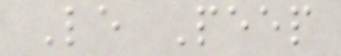Le Peep
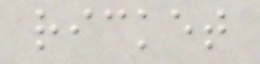ricket
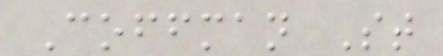Coffman St
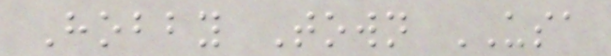Hobby Town USA
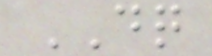DQ
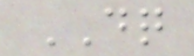DQ
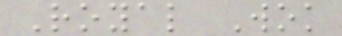Royal Wok
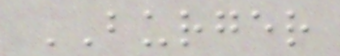BURGER
